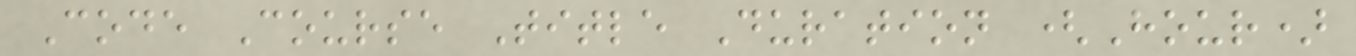Code Course Title Duration (Hour)
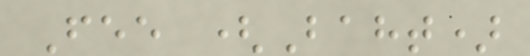Fee (Baht)
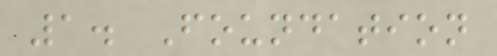1. Foundation
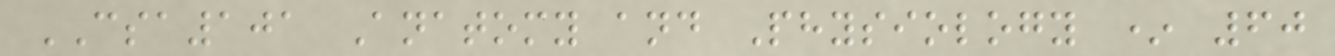CSA101 Anatomy and Physiology * 60
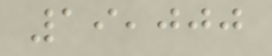19,000
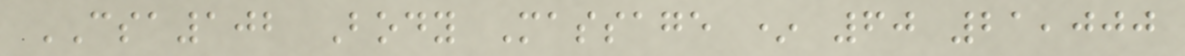CSA102 Body Massage * 60 21,000
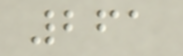261
